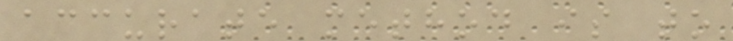accurate method is to
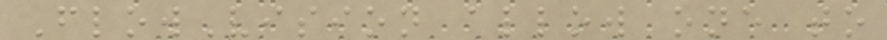FlowVision allow one to
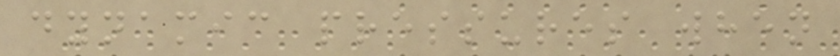dynamic pressures when
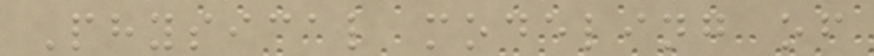Physical modeling of
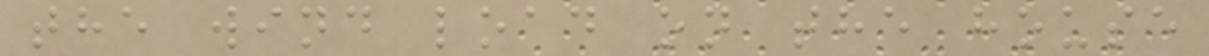the wind load on the house
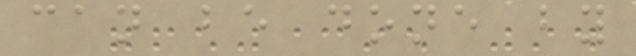can be done by
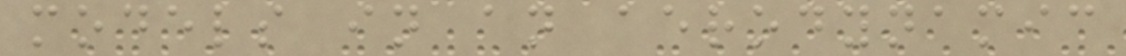models in an aerodynamic
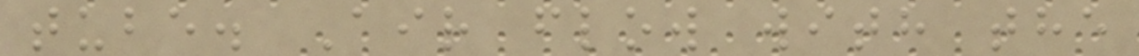tube. Air flow with the
